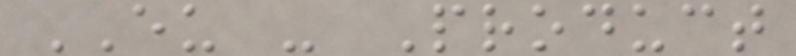EU - Product
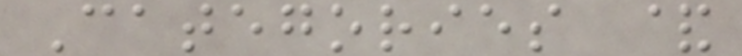Categories &
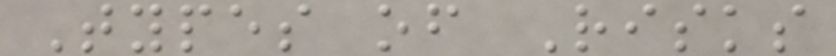Types of Risks
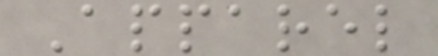Apparel
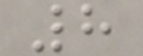8
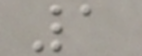1
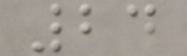24
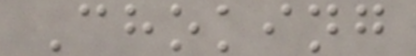Choking
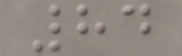84
